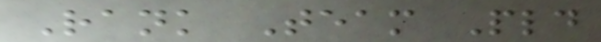Rank Team Pld
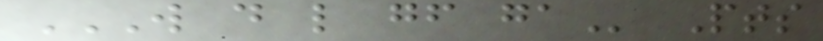W D L GF GA Pts
